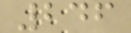246
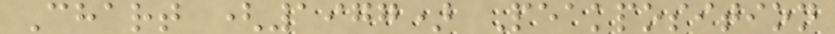Chart (1977) Peakposition
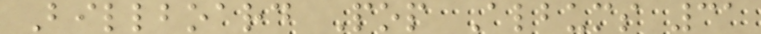Billboard Pop Albums 31
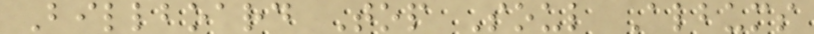Billboard Top Soul Albums
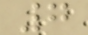7
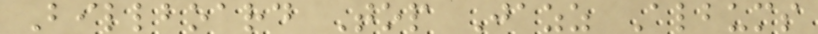Billboard Top Jazz Albums
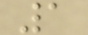1
